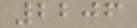2206
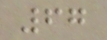67
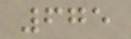675
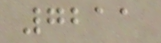7211
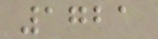1721
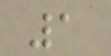1
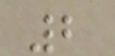2
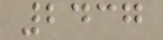2437
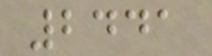2441
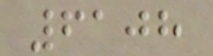6108
